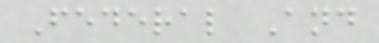Federal And
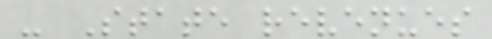- State revenues
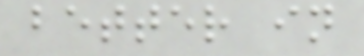better in
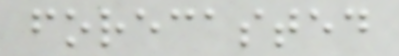forecasted
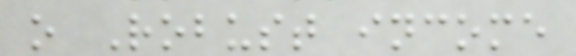o Robust income
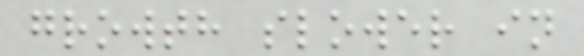growth slower in
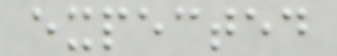expected
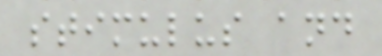stimulus and
